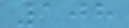108
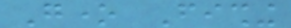Gone Fishing
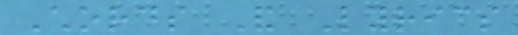Chords And Lyrics
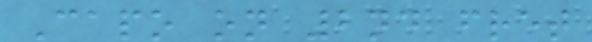Capo on 2nd fret
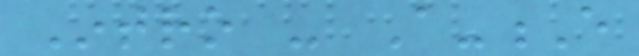Intro - A-E
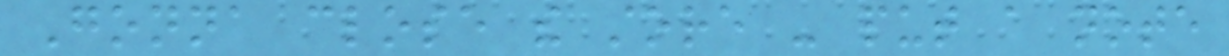Gonna close the store - put a note
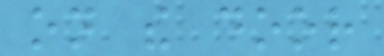on the door
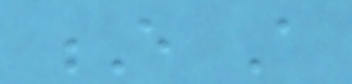E A
